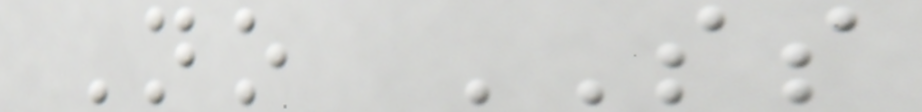No SS
